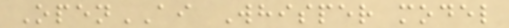OpenAI Whisper model
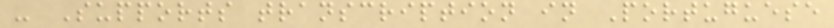- Supports transcription in Portuguese
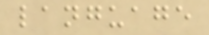language
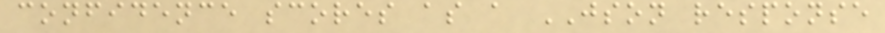confidence scores as a JSON response
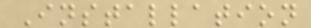Installation
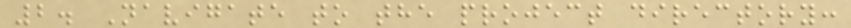2. Navigate to the project directory:
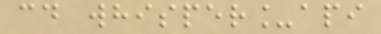cd whisper_api
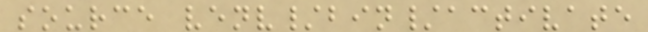source venv/bin/activate
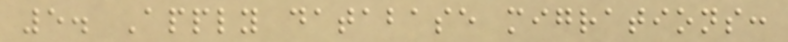5. Apply database migrations:
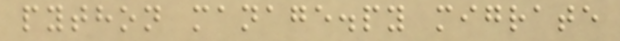python manage.py migrate
